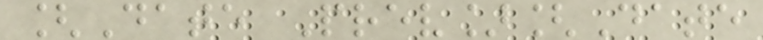[Date Prev][Date
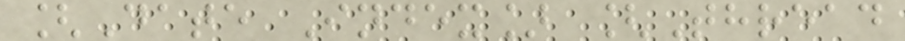[Date Index] [Thread
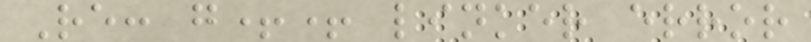Re: g++ linker error
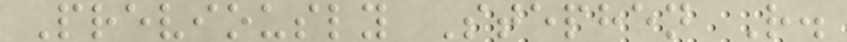Previously Stephen R.
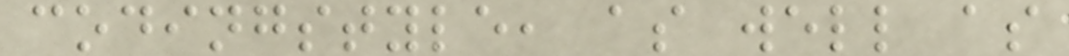codingstyle, as well as
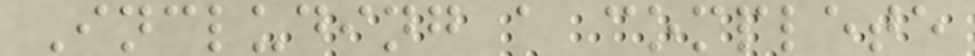Including a complete
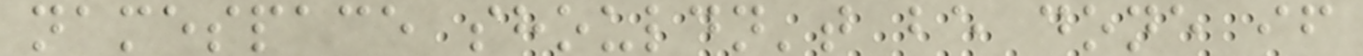namespace shouldn't be done if
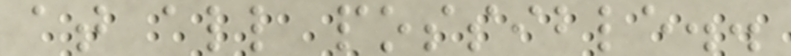at all possible..
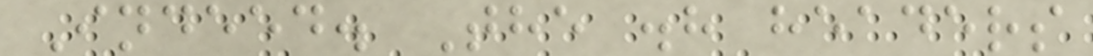Indeed. The .h headers
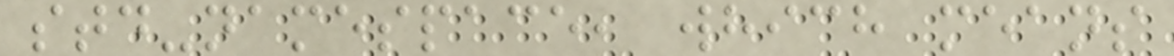std-namespace, which means
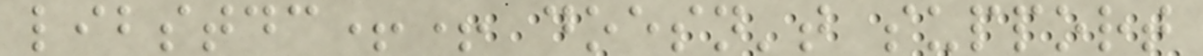libstdc++ doesn't support
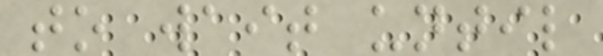to wait until
